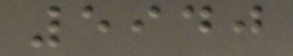5940
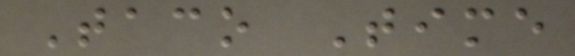Taco Time
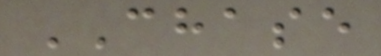CHASE
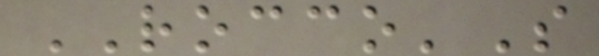ROCCO'S
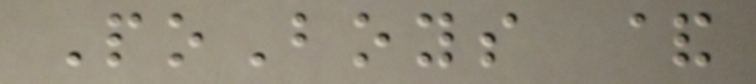PoBoys &
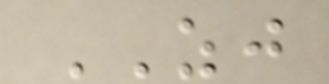ZJ
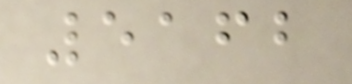5162
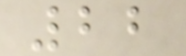22
